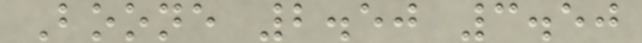Boone 2.50 3.50
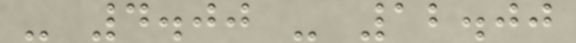- 4.00 - 12.00
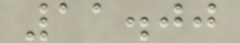11.00
